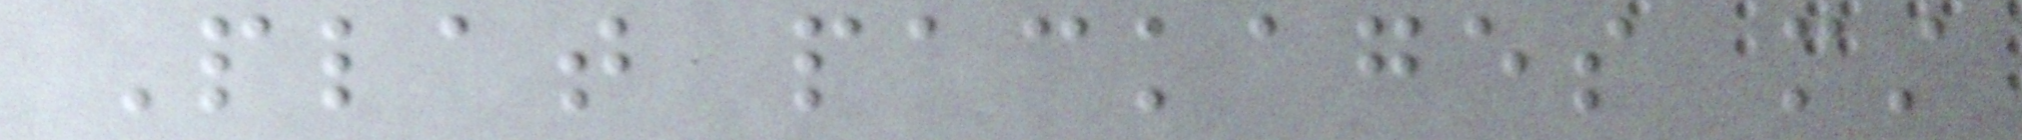Plat packages must
